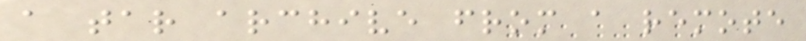a tar archive from a remote
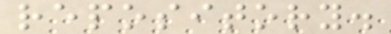repository.
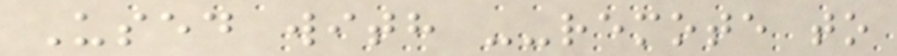Used with --remote to
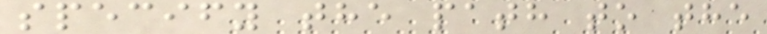specify the path to the
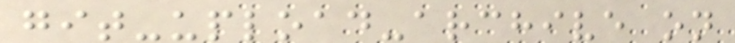git-upload-archive on
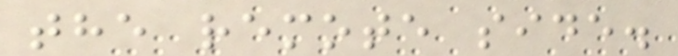the remote side.
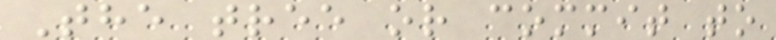The tree or commit to
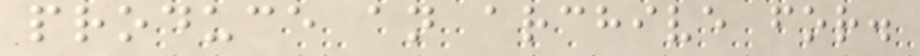produce an archive for.
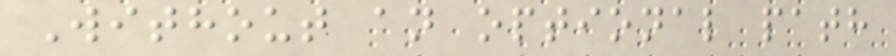Without an optional path
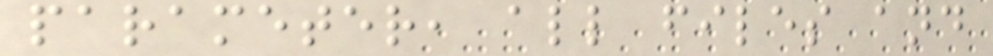parameter, all files and
